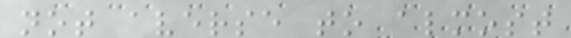not averse to almost
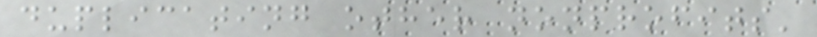duplicating other nonprofits'
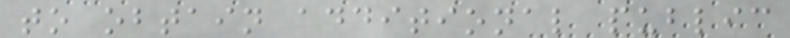to obtain additional public
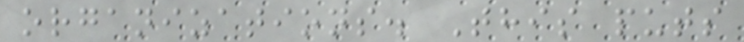organizations. This puts
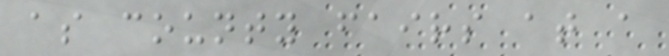as county fairs at a
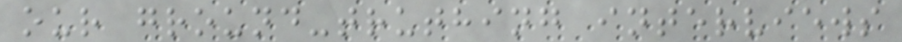our ground-truthing interviews
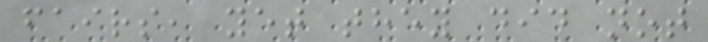fairs, yet they did not
